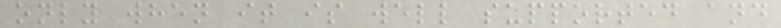only when it is well supported and
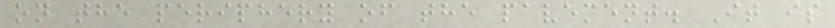on the periphery of the pavement. It is
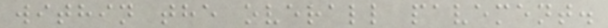within the overall pavement.
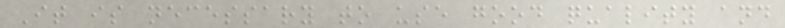It is necessary to use good quality and
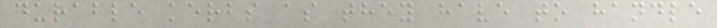durable kerbs as they have to handle
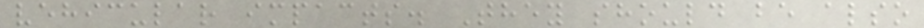vehicular impacts. They should be also
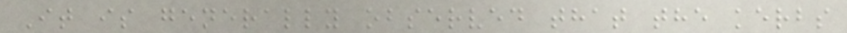It is generally observed that the kerbs
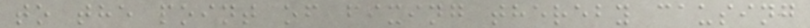to the point of fixing thereby causing
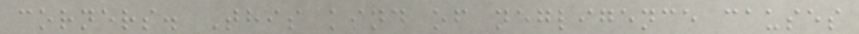corners. This kind of negligence causes
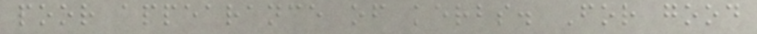poor appearance of kerbs. For good
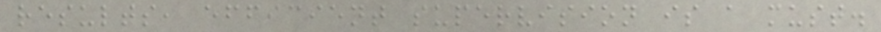results, efficient supervision is a must.
